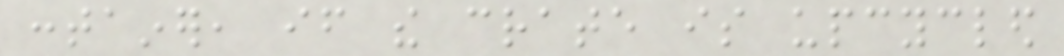container, if the crate is upcycled
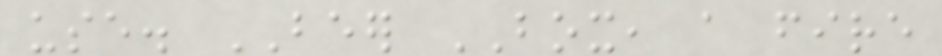use. BEER BOX, a fire
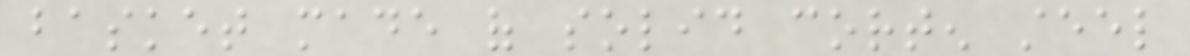basket made of solid corten steel
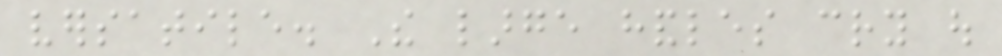versatile. The large handles cry out
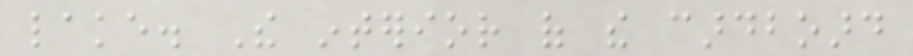lake. The interior of the cardboard
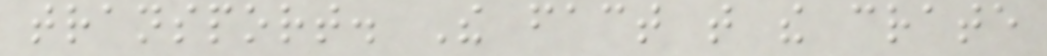transport. The fact that the crate
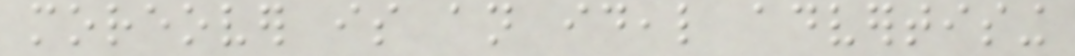moreover is an ideal advertising
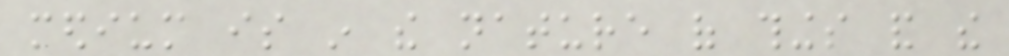medium is in the nature of things and the
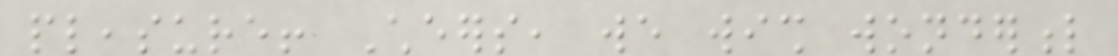pleasure! Cheers, we wish wonderful
